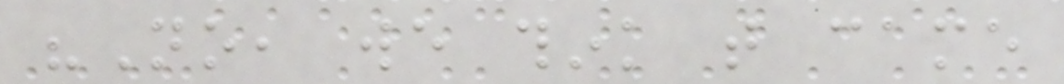"No, we think that came
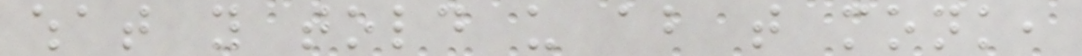what you told us about that monk,
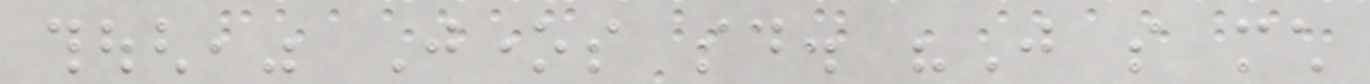though," Jones said. "Just so much
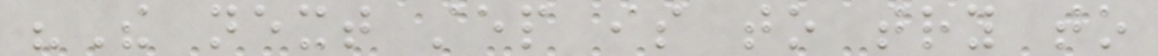"The next step is to try to
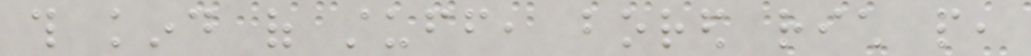this kind of stuff, bored rich people,
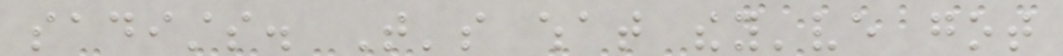sadists. That's what they've got
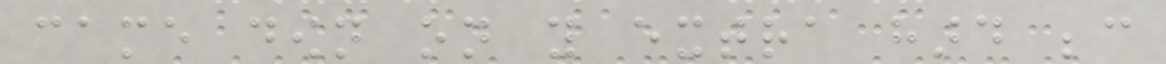came down on you extra hard because
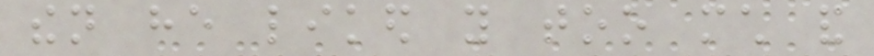then he liked you too much and
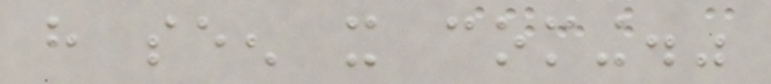have seen it coming."
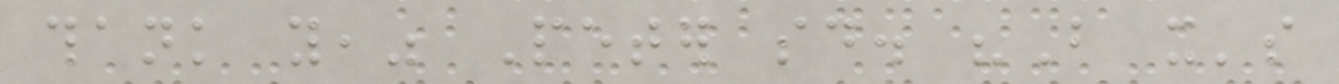thank you," Peter said. "But it's
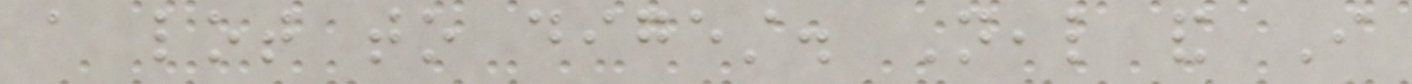a lot to digest. Neal and I
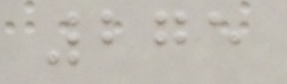275
